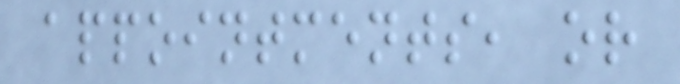appointments, or
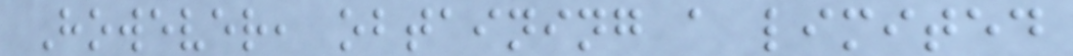However, obtaining a limited
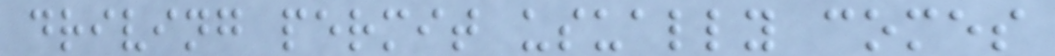driving permit usually comes
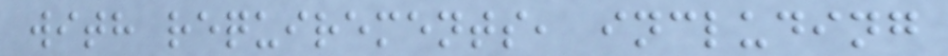with requirements, including
